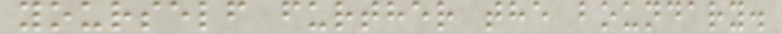yourself further the boundary.
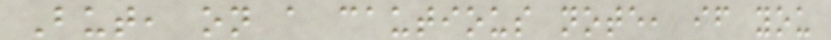But, on a cautious note, if you
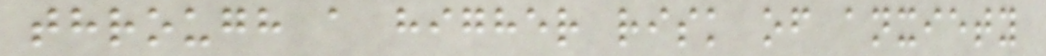through a higher risk of anxiety
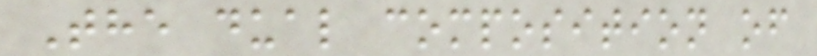The dual composition of
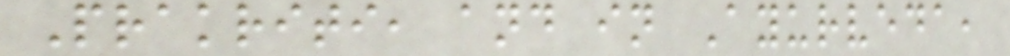Prakriti, and in Ayurveda,
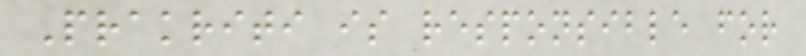Prakriti is responsible for
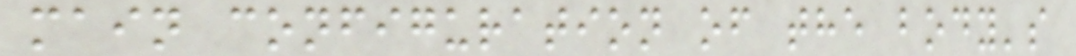main configuration of the body's
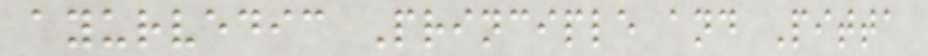ayurvedic Principle and Pitta
